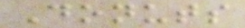Donuts
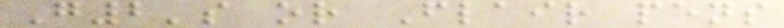G2's or Flair pens
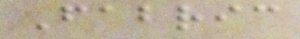Fabric
